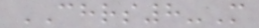CHRS8-M
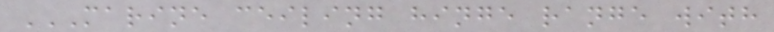MARINE CEILING HINGE RANGE WITH
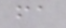fa
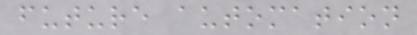future automation
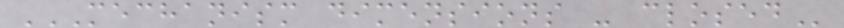MECHANISM DIMENSIONS - CLOSED
